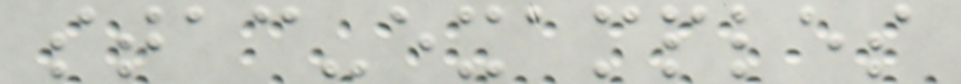stac-examples
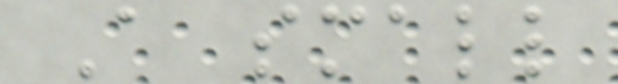A small
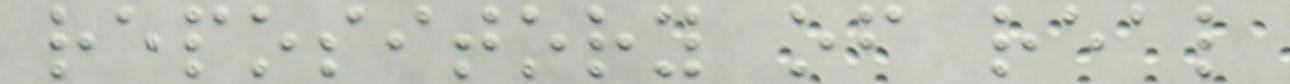repository of real
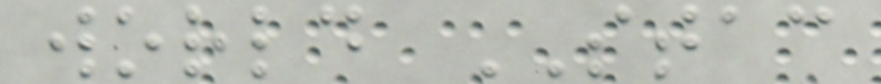world STAC
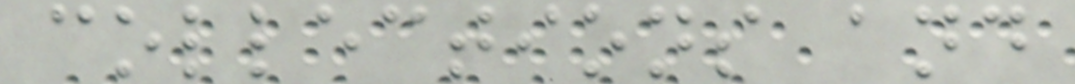collections and
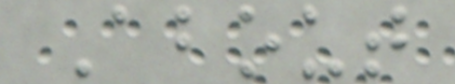About
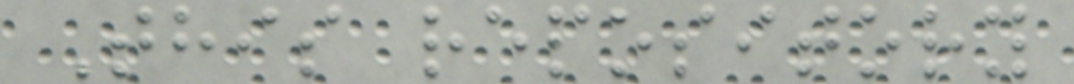This repository
